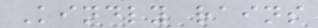Kindly rains
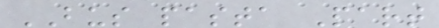BUS pasta Part
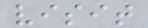visit
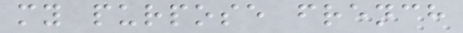my purpose french
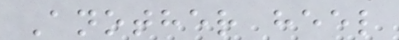Another heel
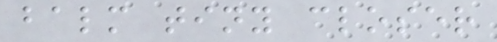balm tiny closer
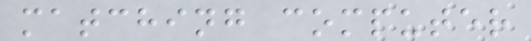matching computer
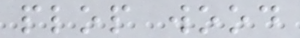plop wood
